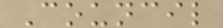Council
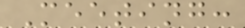Meeting:
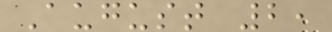August 2,
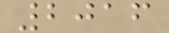2016
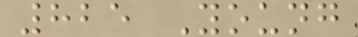825 Young
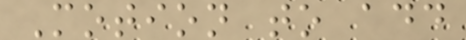Motion to add
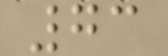73
